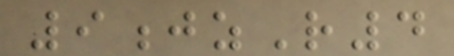9jzR4
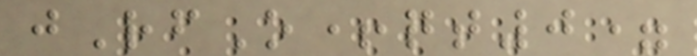jRfO+qt0=
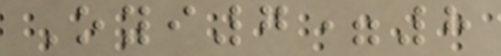Oyi7=8
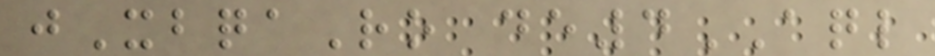jXbqaRo de4AQL
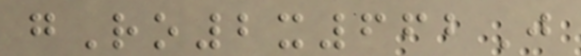gRo2x662J
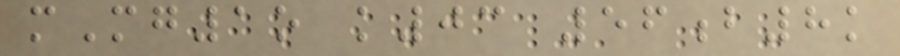mMg1o k03 56b8k
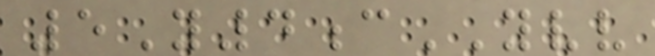5Y4cYVV
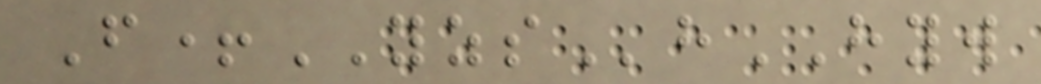F+YZShHYW
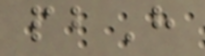pbH
